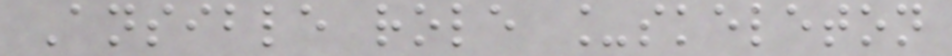Ansible role _skeleton
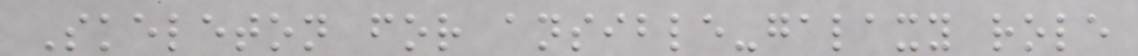Skeleton for ansible-galaxy role
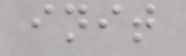init
